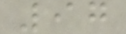97
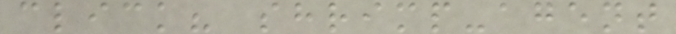click? shrimp-agent
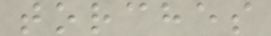torches
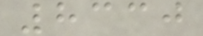8330
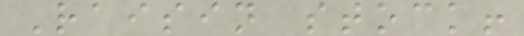Raisin stock!
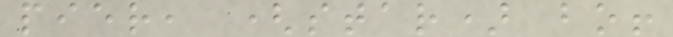pier, (star) bo!
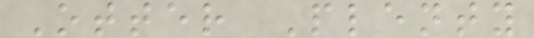Otter Plenty
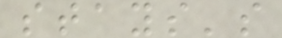stays's
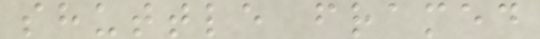shuttle framed
